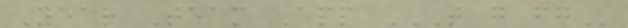Year Team App T G FG
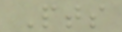Pts
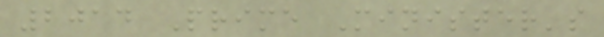2014 Prime Minister's
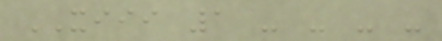XIII 1 - - - -
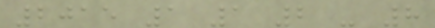2015 1 1 2 - 8
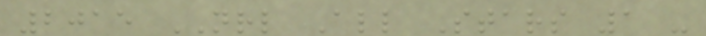2015 NRL All Stars 1 -
